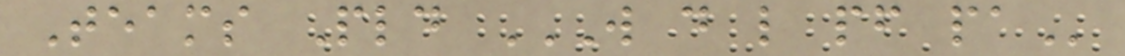Teams Pld W D L PF PA
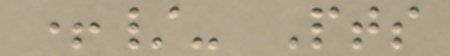+/- Pts
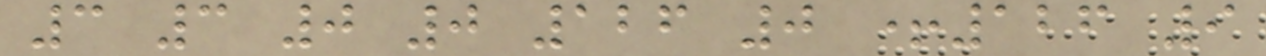3 3 0 0 126 0 +126 9
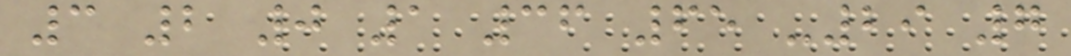3 2 0 1 36 65 -29 7
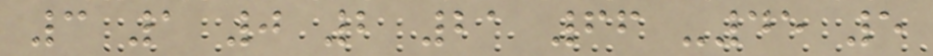3 1 0 2 21 66 -45 5
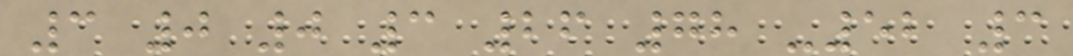3 0 0 3 26 78 -52 3
